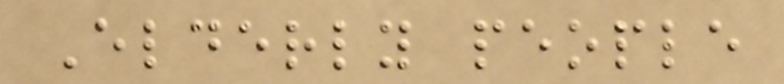Elderly people
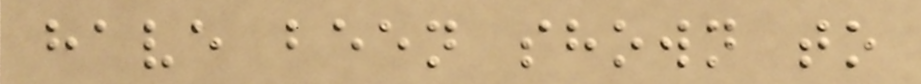have been shown to
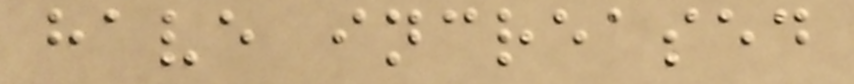have increased
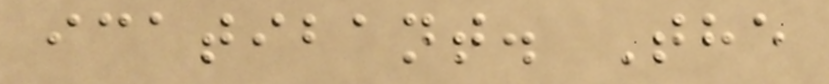icatibant. The
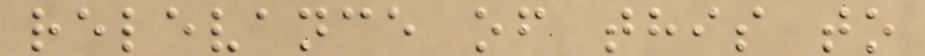relevance of this to
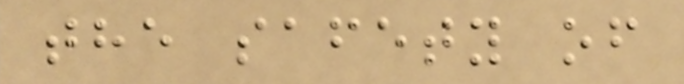the safety of
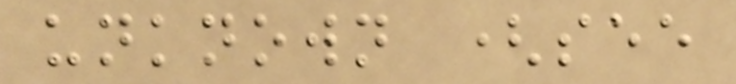unknown (see
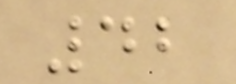42
